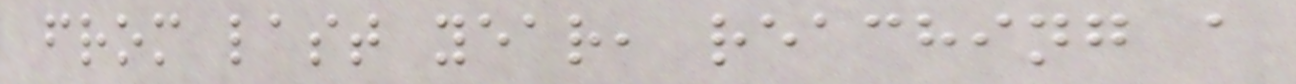from last year, reaching a
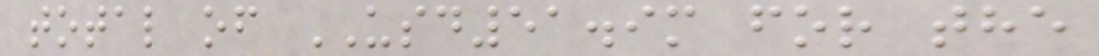total of USD51.9m for the
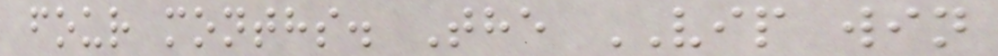four months. The VIP win
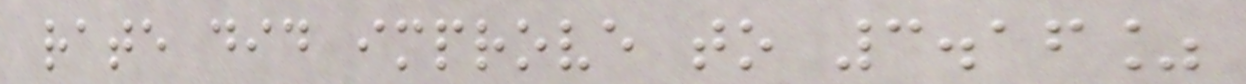rate did improve to 3.16%
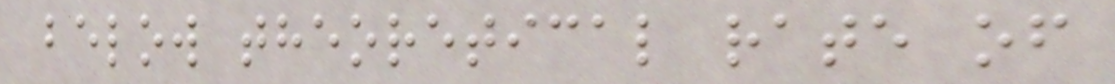below theoretical rate of
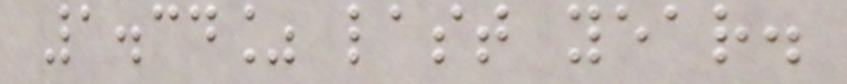1.34% last year.
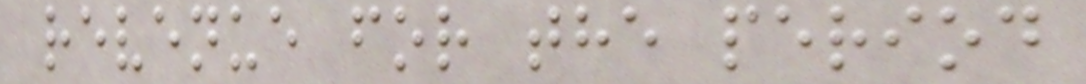revenue for the period
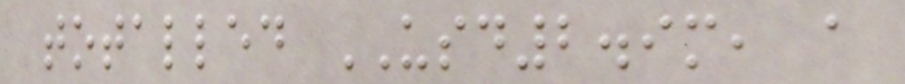totalled USD2.9m, a
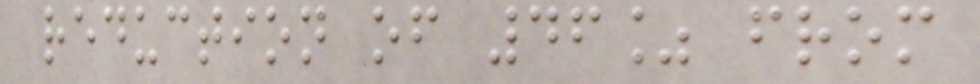reduction of 46% from
